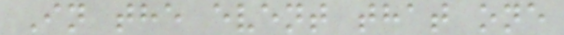In the event that one
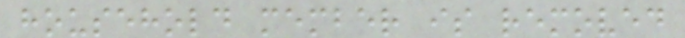household member is removed
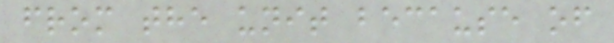from the unit because of
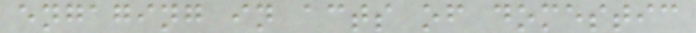engaging in acts of domestic
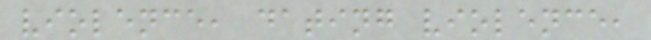violence, dating violence,
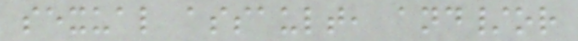sexual assault, and/or
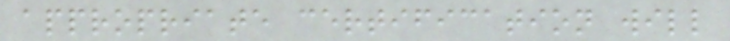appropriate certification will
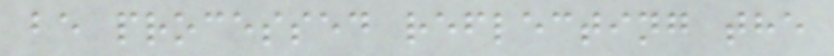be processed reflecting the
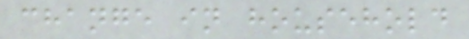change in household
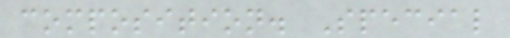composition. Special
